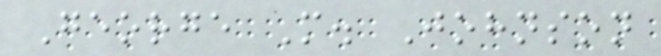George M. Johnson
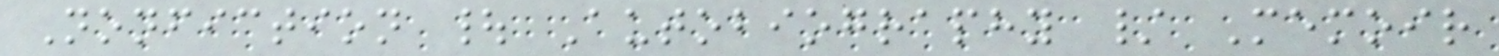Nonfiction | Autobiography / Memoir
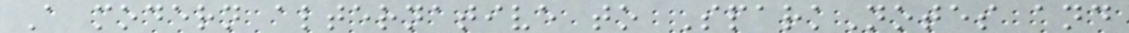A modern alternative to SparkNotes and
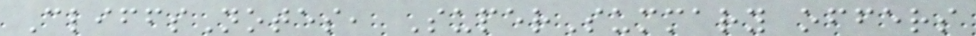CliffsNotes, SuperSummary offers
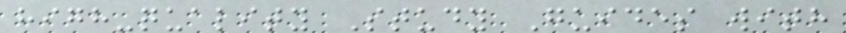high-quality Study Guides with
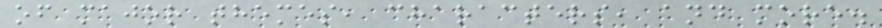of major themes, characters, and more.
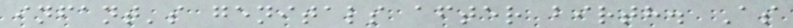infant's genitals after birth. As
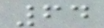64
